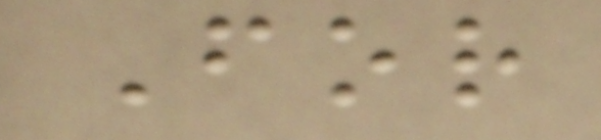For
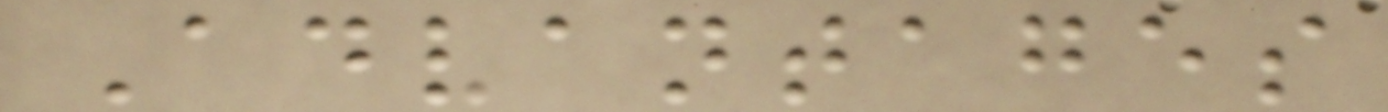Advantages
